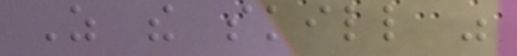As the skill was
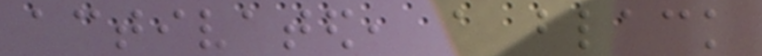activated, a black
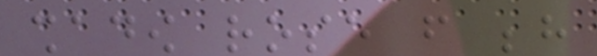shadow rose from behind
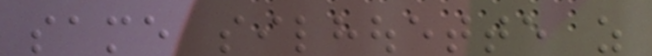same silhouette as
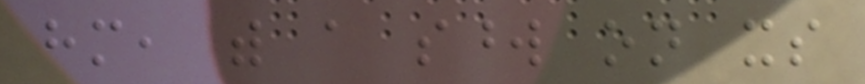him, with a sword on its
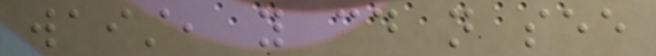waist, you could not see
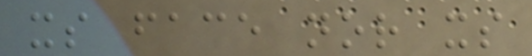its face nor its
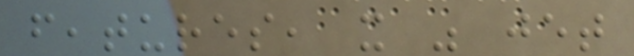features, it was jet
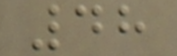48
